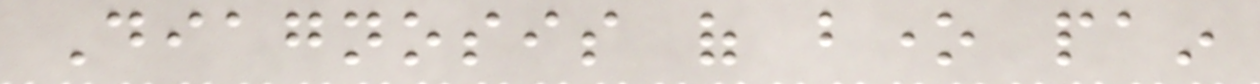Diagnosis of bone pain
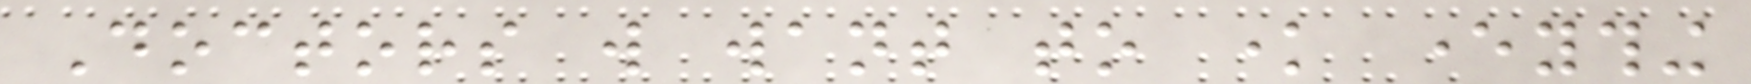Doctors will want to know everything
